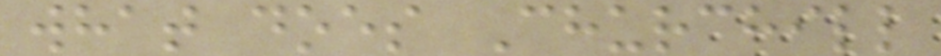what does Churchill
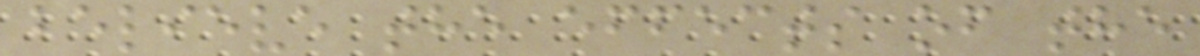believe the effects of the
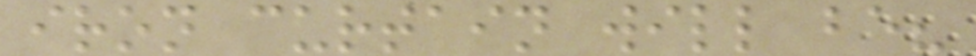iron curtain will be?
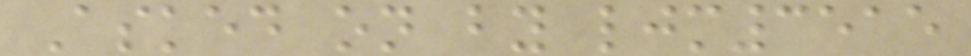Asked on by ljm3515
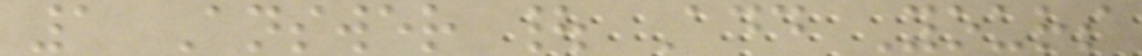1 Answer | Add Yours
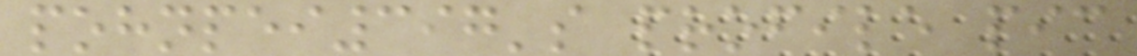pohnpei397's profile pic
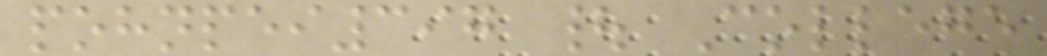pohnpei397 | College
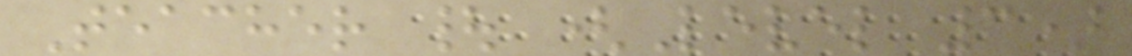Teacher | (Level 3)
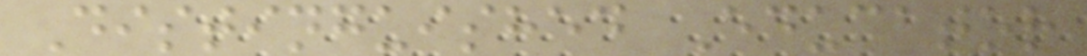Distinguished Educator
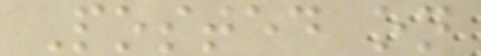Posted on
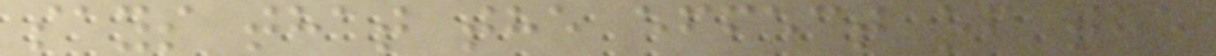says that the effect of the
